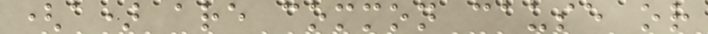(a) are common cause or
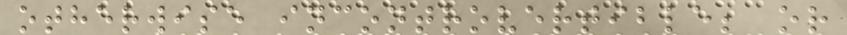otherwise incontrovertible; or
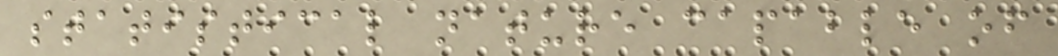statistical nature capable of
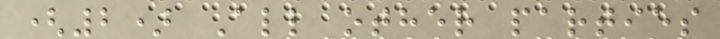(2) All other parties
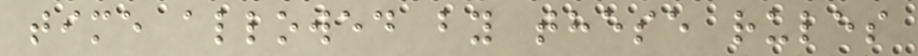time allowed by these rules
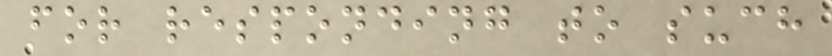for responding to such
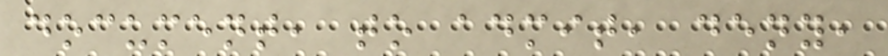document, to admit, deny,
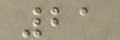21
